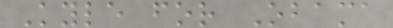Kyle for Obama
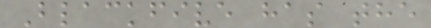Blackfive has the
